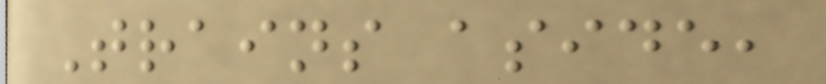Trains aside,
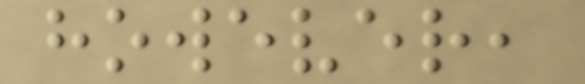however,
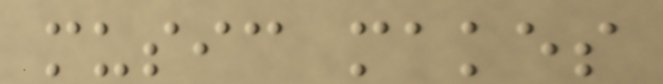music makes
